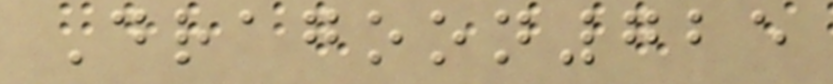Dragoon725
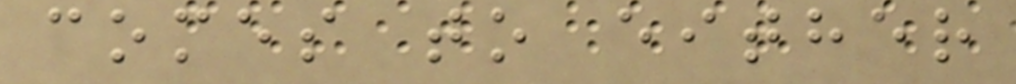comes to either
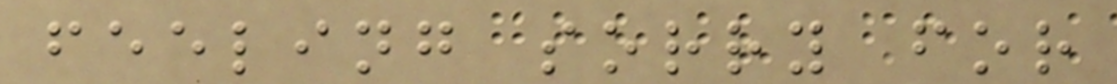feeling sorry for
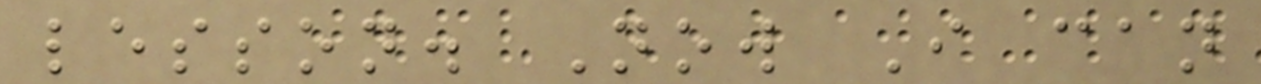lesson. Now I can
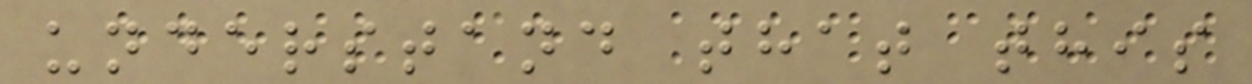understand that this
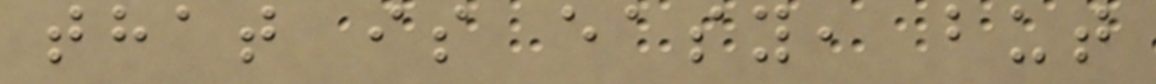that is easy, but
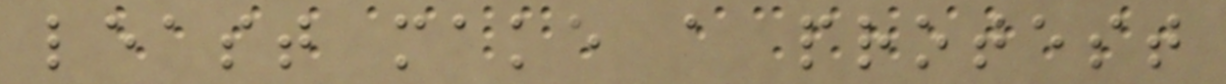least make a protest
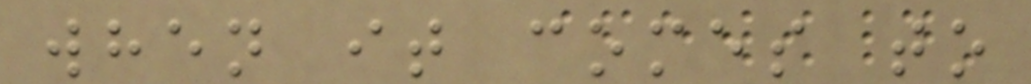when it comes to
